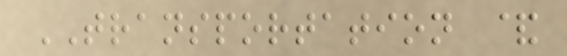TRANSPORTATION &
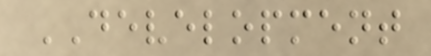DEVELOPMENT
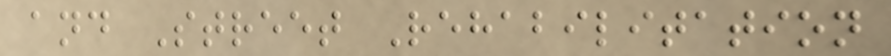and Street Rehabilitation
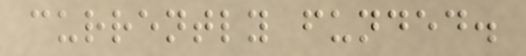currently funded.
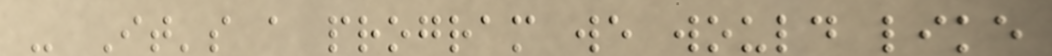- It's a program we would like
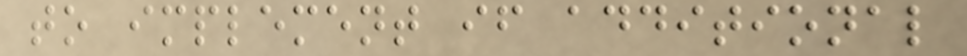to implement if additional
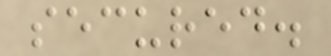secured.
